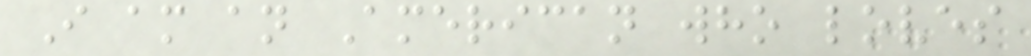I am an American who loves
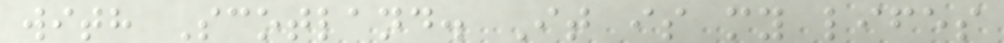with Scotland. It is my lifes
